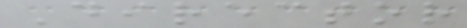Director
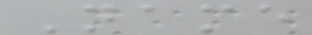Name
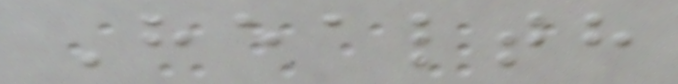Health
